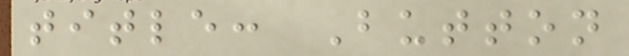title: Button
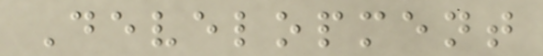Development
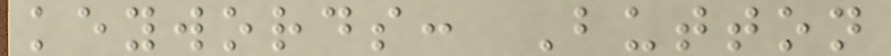keywords: Button
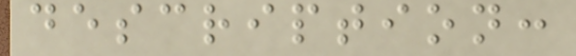description:
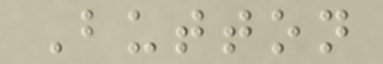Button
